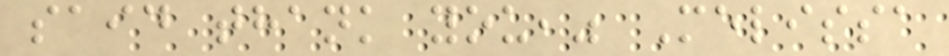said thank you," Melissa
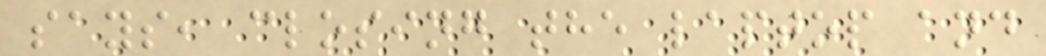says, closing the laptop and
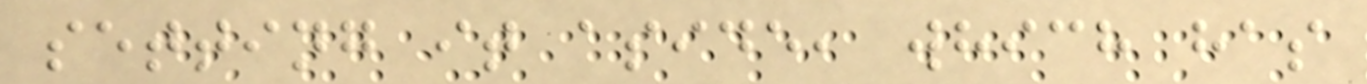setting it aside, which has
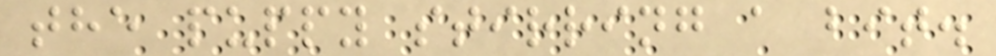the puppy stirring a bit.
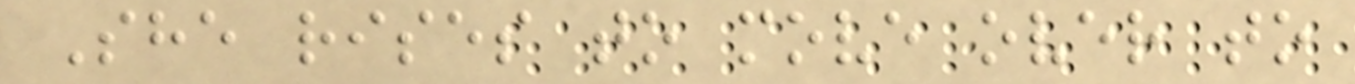She rises to move over to
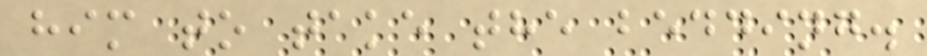him to take the bedding.
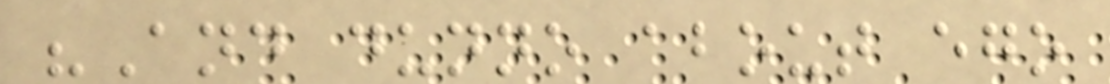"And dunno about ego
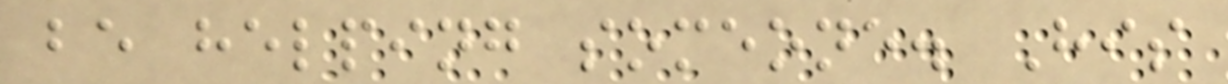be helping someone. His
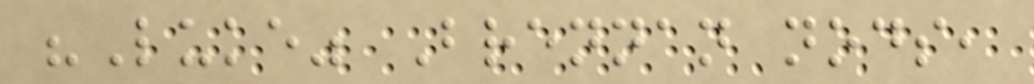"Luke" Brennan nods,
